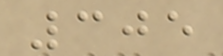305
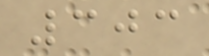303
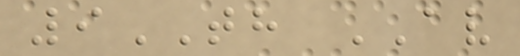9TH AV
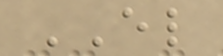EL
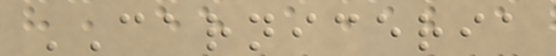CARNICERIA
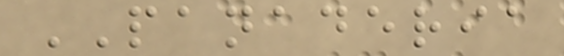PANADERIA
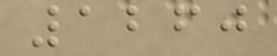1260
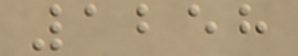1258
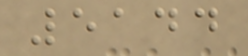5144
